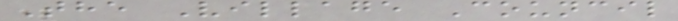The Village Council
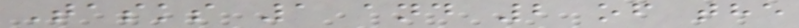Tasks 1 and 2 of the
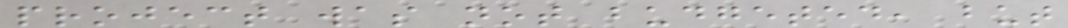project was not budgeted, but
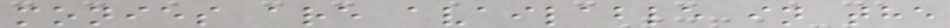monies are available in the
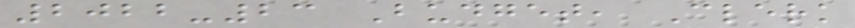2022-23 Budget, Clerk
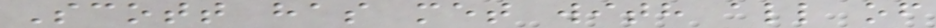Scott has met with all of
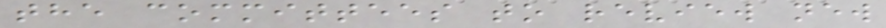the committees to review new
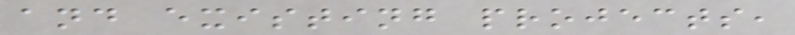and existing projects,
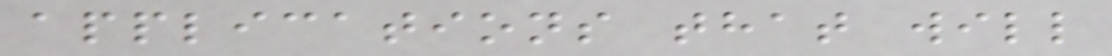applications that will
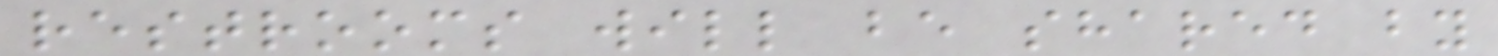restrooms will be shared by
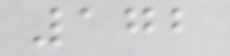172
